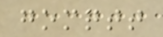gomqtt
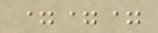===
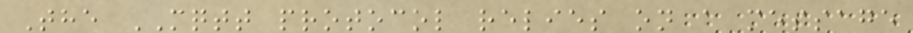The MQTT protocol relies on a message
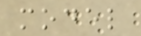model
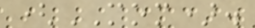(MOM).
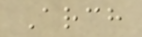Arch
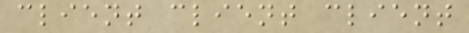client client client
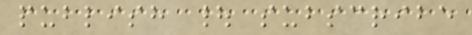publish | subscribe
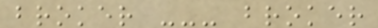broker --- broker
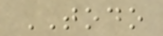TODO
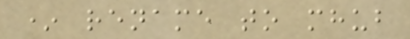* rename to mhub
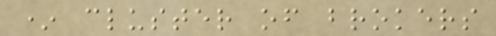* cluster of brokers
